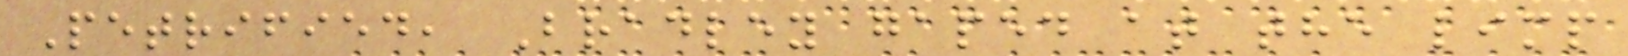Petrified, Bradley gaped at the limp
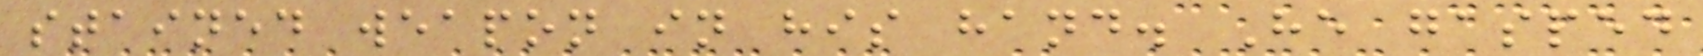stained weapon in his hand. He gasped
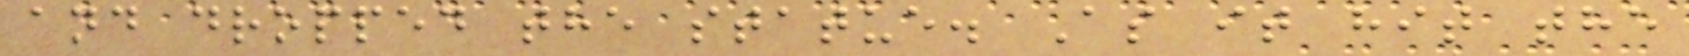and dropped the statue. As it hit the
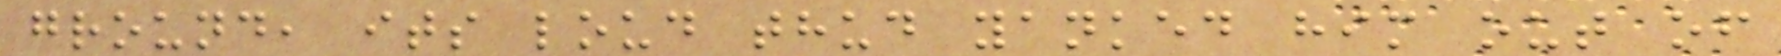ground, its loud thud yanked him out of
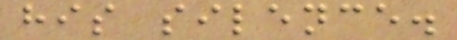his silence.
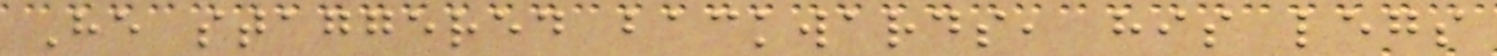He staggered backwards, his legs
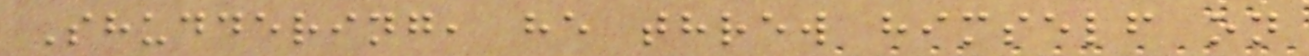Shuddering, he threw himself on
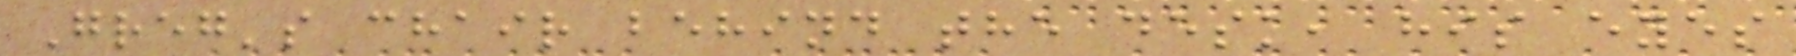Greg's chair behind the desk, his eyes
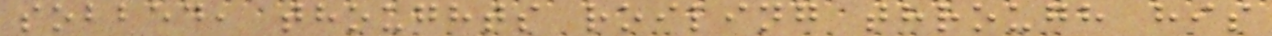sobbed, thoughts roiling through his
